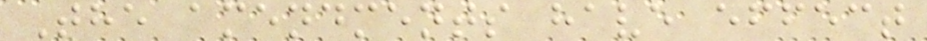The amendments have effect
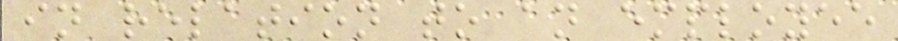in relation to an employee
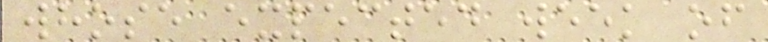whose expected week of
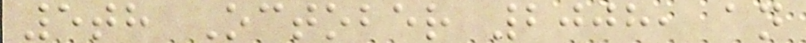5th October 2008, an
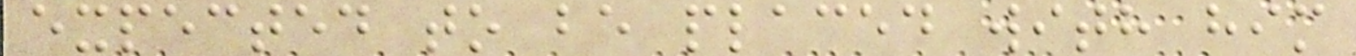expected to be placed with him
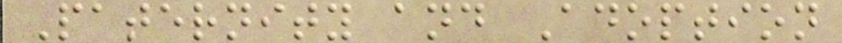Paternity and Adoption
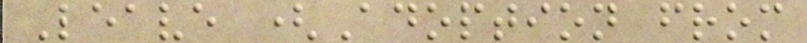Leave (Adoption from
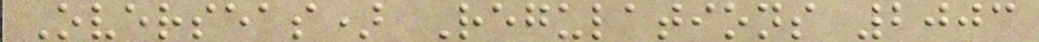Overseas) Regulations 2003
